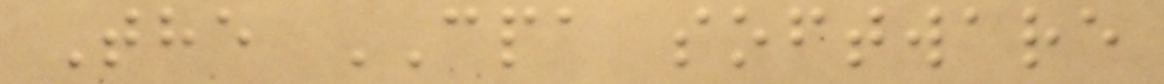The CPA software
